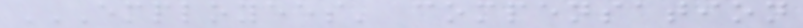EMPLOYEES' COMPENSATION
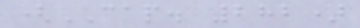(CAP. 282)
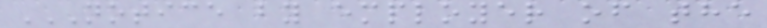NOTICE BY EMPLOYER OF THE
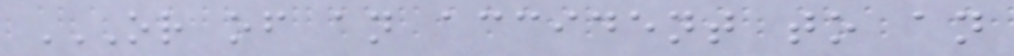OR OF AN ACCIDENT TO AN
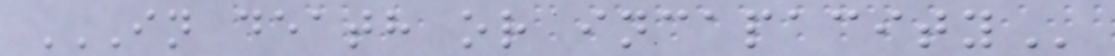IN DEATH OR INCAPACITY
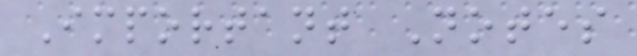Important Notes
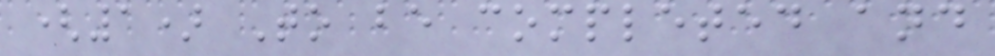(1) To be completed and
